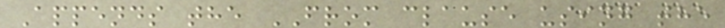Appends the FROM clause using the
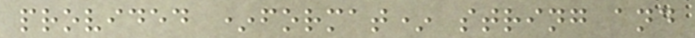provided *format* string and
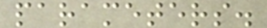parameters.
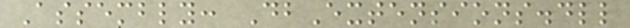Assembly: DbExtensions.dll
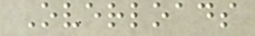Overloads
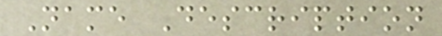Name Description
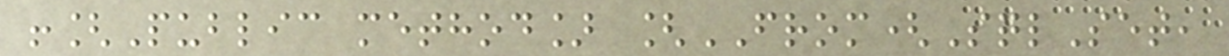![Public method] [FROM(SqlSet,
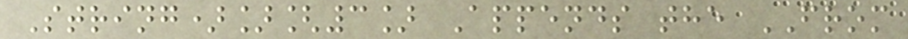String)][3] Appends the FROM
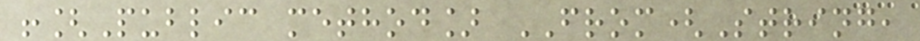![Public method] FROM(String,
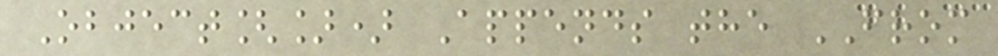Object[]) Appends the FROM
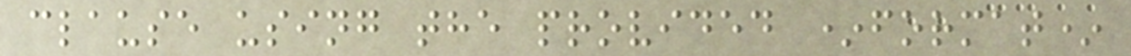clause using the provided *format*
